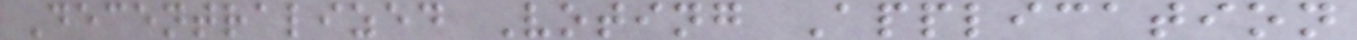Decentralized Voting Application
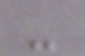-
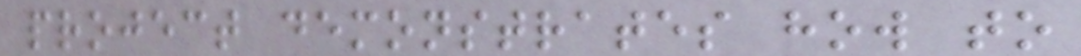project demonstrates how to
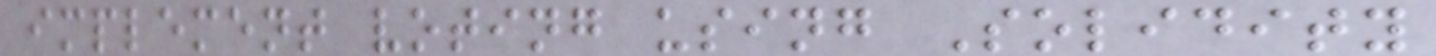implement voting using Solidity
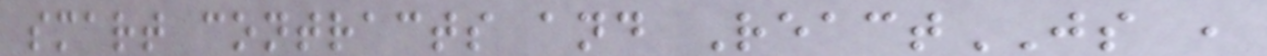smart contracts and ReactJS ,
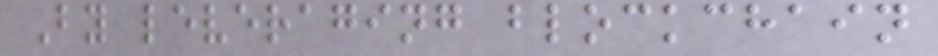By leveraging blockchain
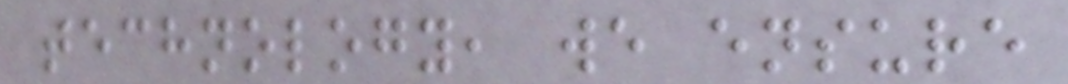technology, we ensure
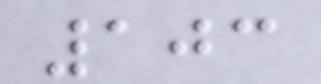103
